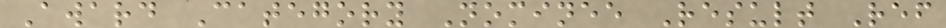Award Category Nominee Result Ref
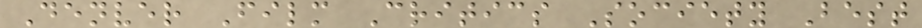Denver Film Critics Society Best
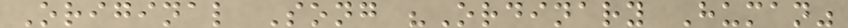Original Song "Ordinary Human"
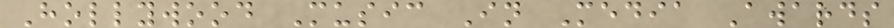Hollywood Music In Media Awards
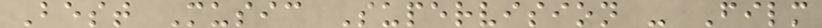Best Music Supervision - Film
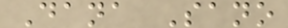Dana Sano
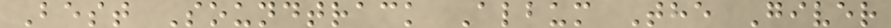Best Soundtrack Album The Giver
